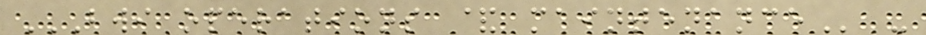BWI OPERATIONS & MAINTENANCE -
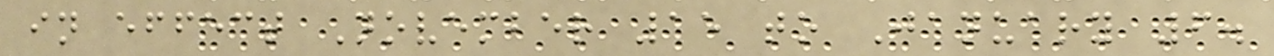in effect November 15 to January 6.
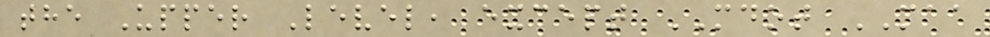the Upper Level, except MDOT MAA
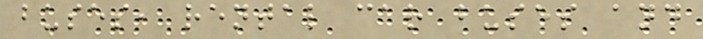buses, rental car buses and
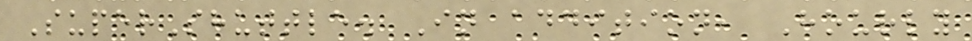SuperShuttle. In addition, Hourly
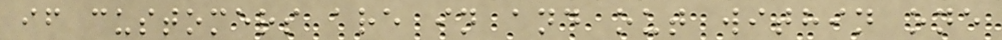if customers are in and out within one
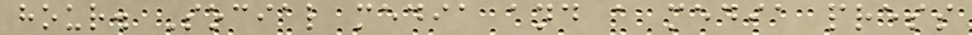hour. Social media and a media press
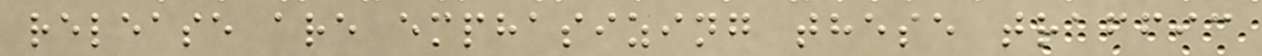release are emphasizing these traffic
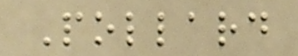Pollard
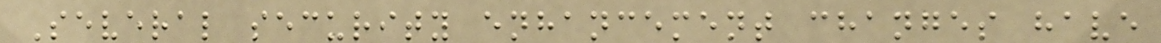Several security enhancement changes have
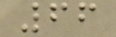66
